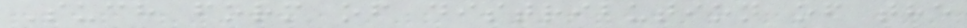Such form of distribution of the
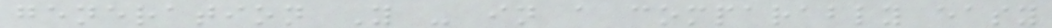generation Y - in a comparably easy
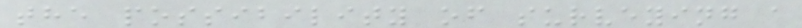the possibility of surveying a
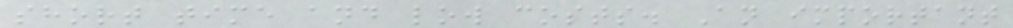short time and low costs. An important
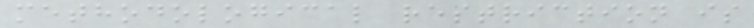methodological restriction is
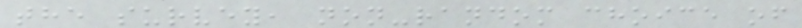the survey, non-random choice of
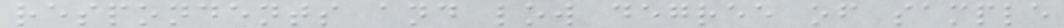respondents and low degree of sample
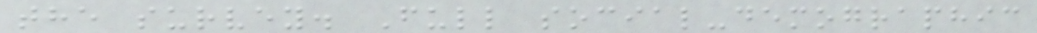the survey. Full social-demographic
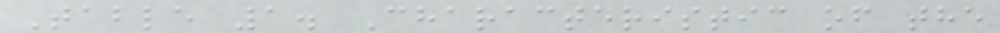Table 1. Characteristic of the
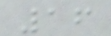16
